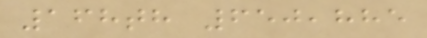168th 650,885
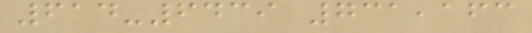614-6439 731,163
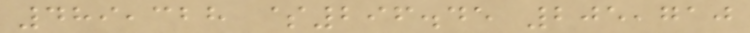489,328 $296.45 205,710
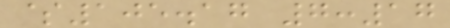$105.17 7:17
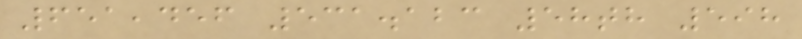651,456 531.123 58th 598
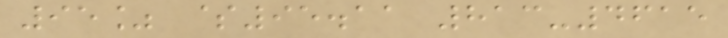95% $95.11 813-4615
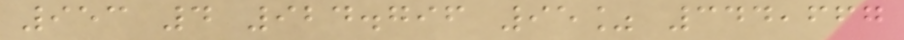953 4 924.796 95% 344,667
